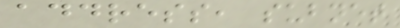address, subnet
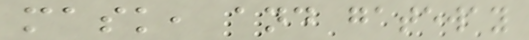mask, and gateway
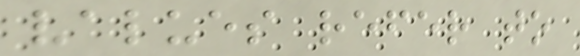values refer to
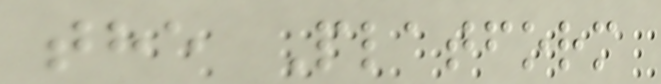the Platform
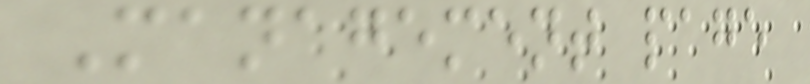Management page
